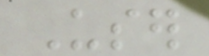User
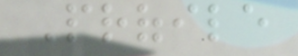Profile
